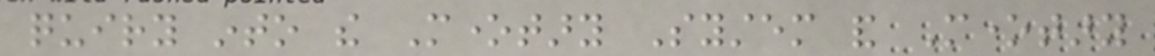quiry into the Monetary System and Monetary
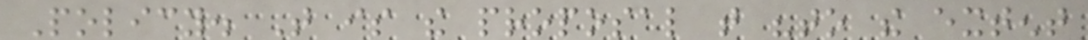Policy. That is the proposal that "to the extent
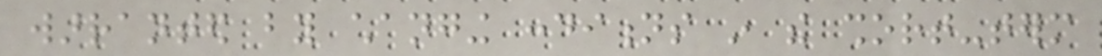warranted by changing conditions in the short-term
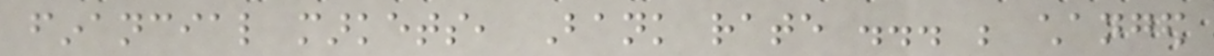financial markets, Bank rate ... be changed
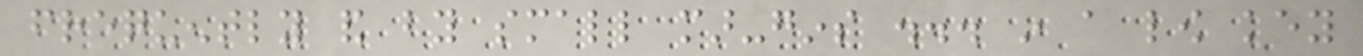frequently and by small mar-gins ... in a low key
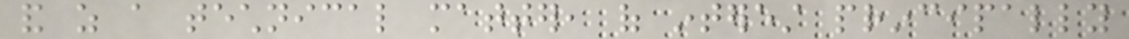and as a technical matter, of interest principally
